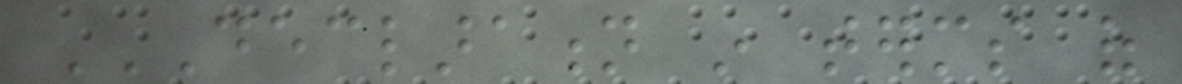DECLARATION IN TERMS OF
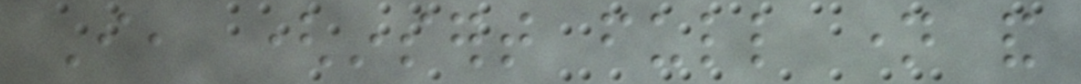I, (insert full name and
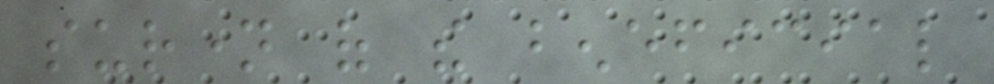surname of the beneficial
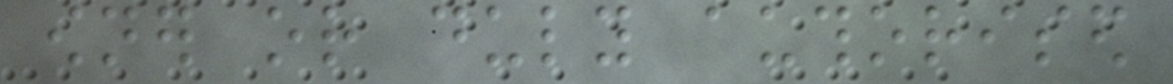owner or duly authorised
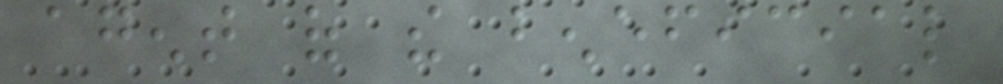agent of the beneficial
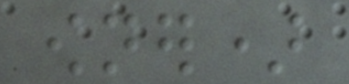owner)
